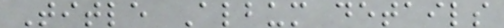Title Album details
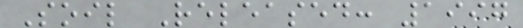Soil Released: 1997
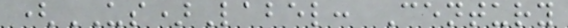(US)Label: Century
